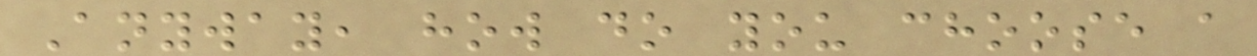Anyway, how do you choose a
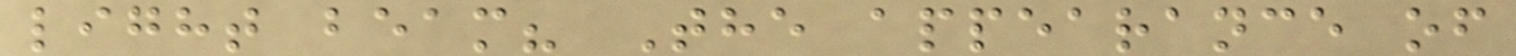light beam? The appearance of
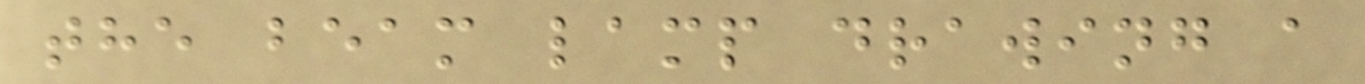the beam lamp drawing a
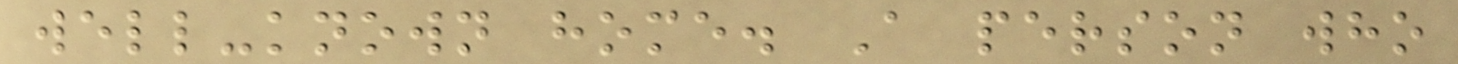well-known home. A person who
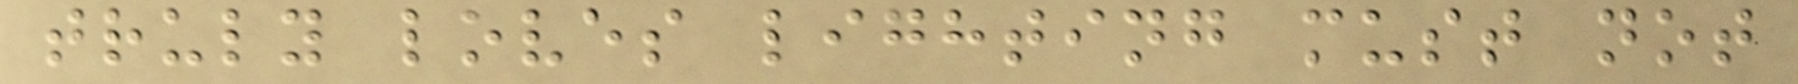truly loves lighting must not
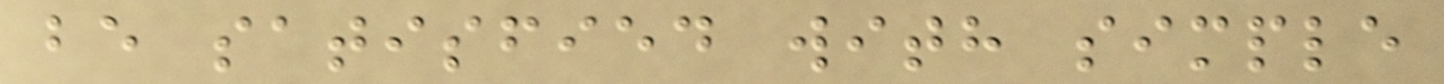be satisfied with simple
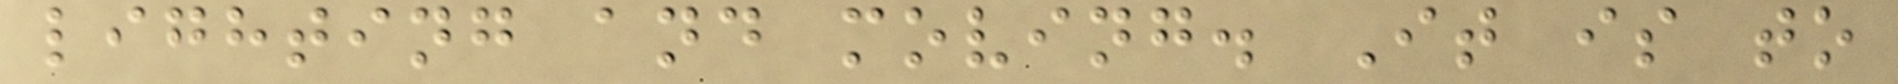lighting and moving. It is to
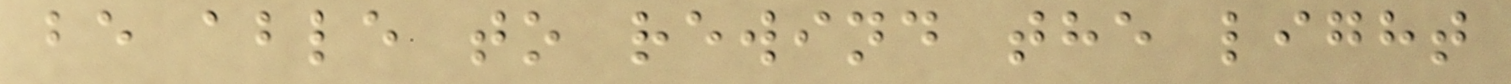be able to rewind the light
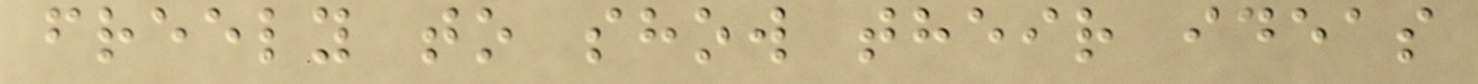freely to show their ideas
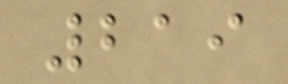219
